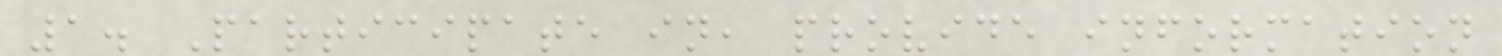1. Participate in, provide information
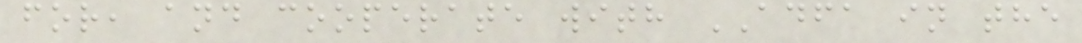for, and cooperate with ADFA in the
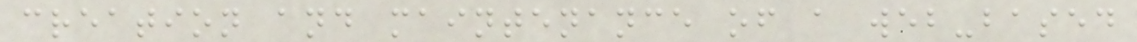creation and maintenance of a web-based
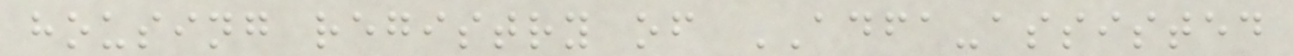housing registry of ADFA-assisted
